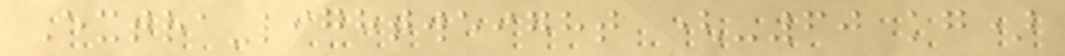Extra-lightweight (-60 kg)
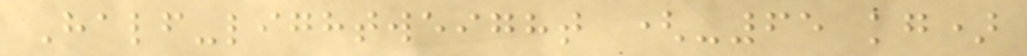Half-lightweight (-65 kg)
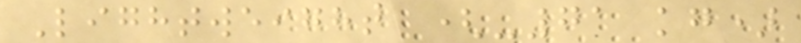Lightweight (-71 kg)
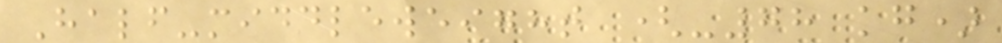Half-middleweight (-78 kg)
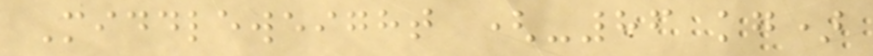Middleweight (-86 kg)
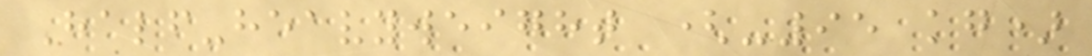Half-heavyweight (-95 kg)
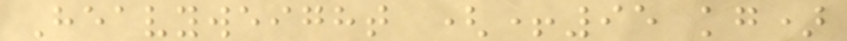Heavyweight (+95 kg)
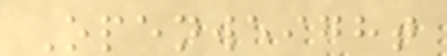Openweight
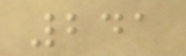241
